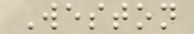Weston
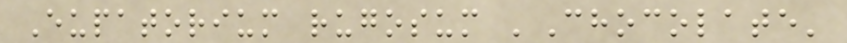Eupatorium rugosum 'Chocolate'
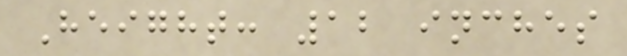Height: 12 inches
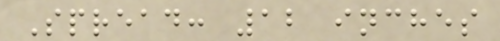Spread: 12 inches
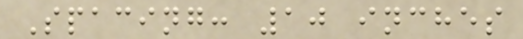Spacing: 10 inches
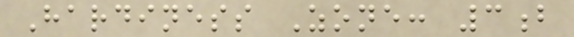Hardiness Zone: 3b
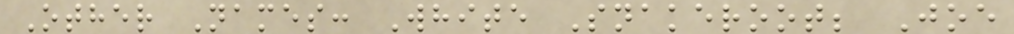Other Names: White Snakeroot; Joe
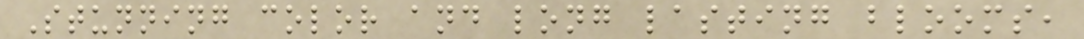Stunning color and long lasting blooms,
